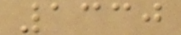1330
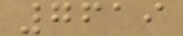7619
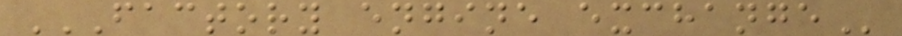FACTORY ENGINE EXCHANGE
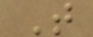T
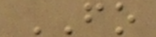FO
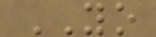YO
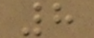8
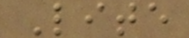Lite
